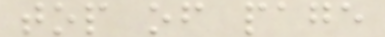top of page
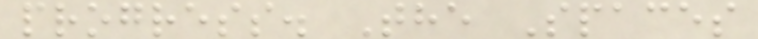progress. The Spaces
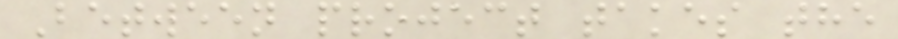Between project takes the
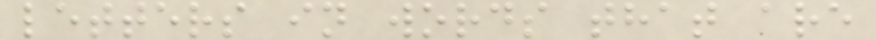letters in words that are
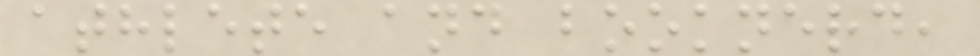athlete and booknerd,
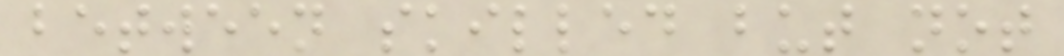between skilled but not
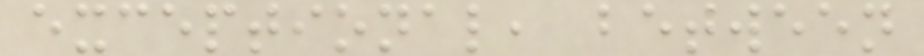exceptional, between
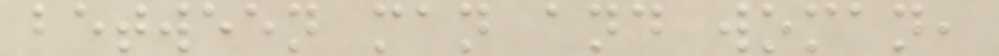between man and woman,
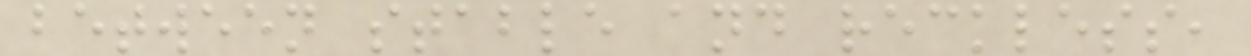between stable and reckless,
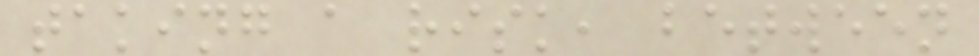taking a risk, between
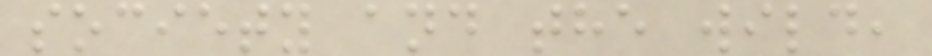society and the wild,
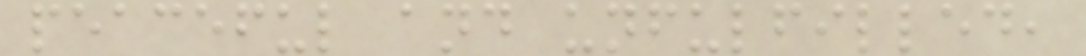peaceful and unfulfilled,
